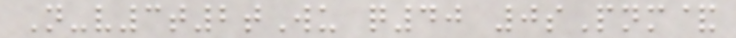N-v3t2tWu q40 0sPnm&
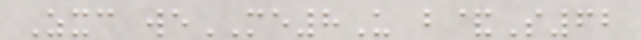Zxc weME8U b&S62
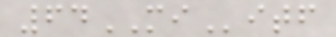64MIitf
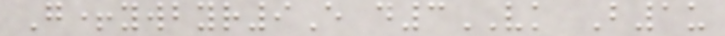G+ywbyr9E d3VK B1u
